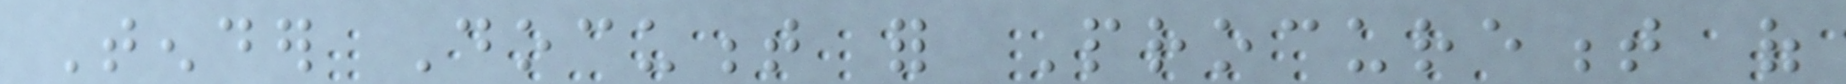Tender Document for Procurement of
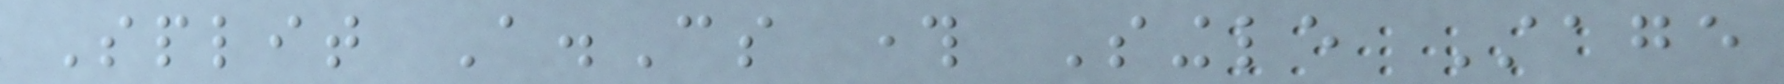Split A.Cs through Single Stage
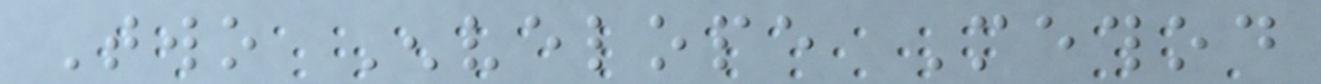Two Envelope Method
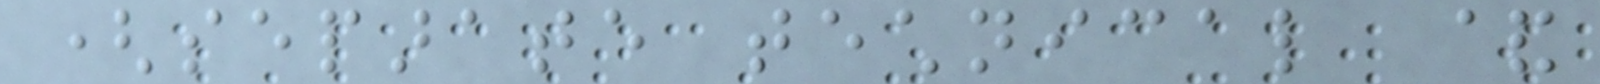(separate technical &
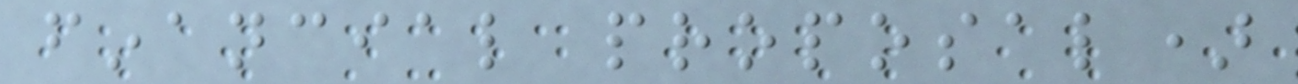financial proposal)
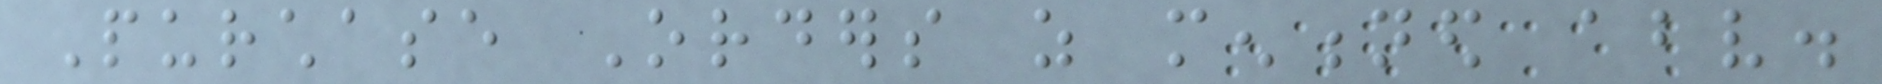Purchase Orders as mentioned above.
